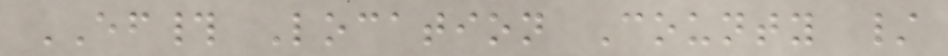EF# Location County /
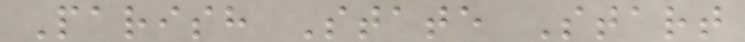Parish State Start
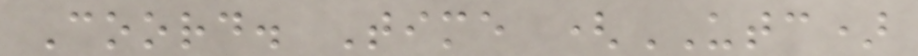Coord. Time (UTC)
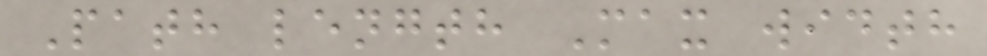Path length Max width
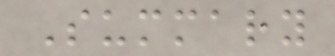Summary
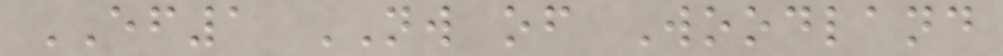EF1 NW of Woodland
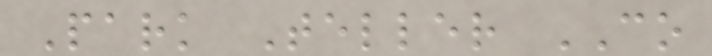Park Teller CO
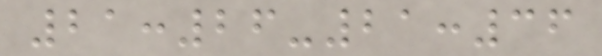21:26-21:36
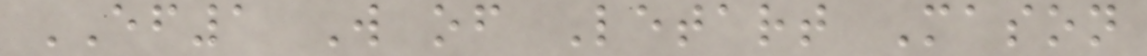EF1 W of Letart Mason
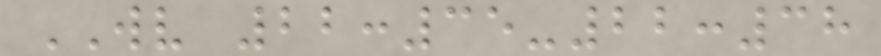WV 22:35-22:38
